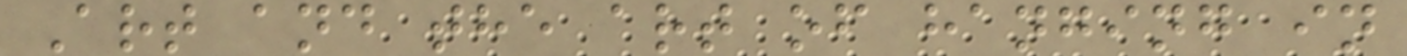Art and the art of hanging in
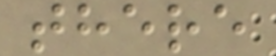there
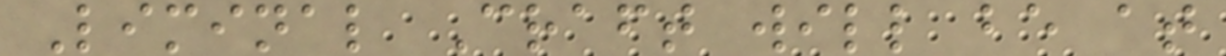Liminal Craft will be at
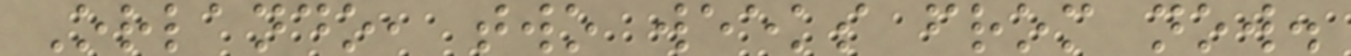Orlando, two weeks from now.
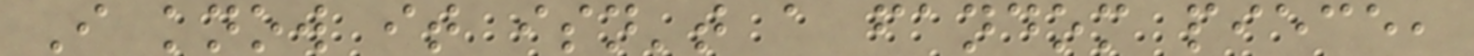I know it isn't a fandom piece,
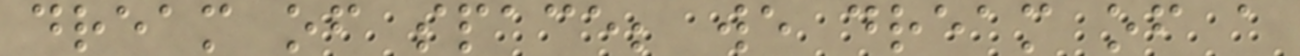dream of space; we dream of a
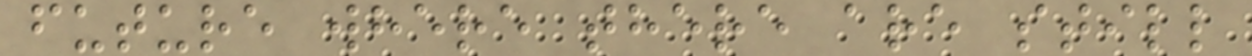future where there are still
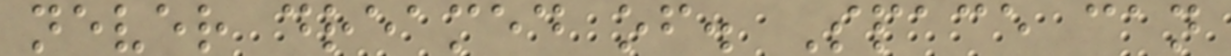never dreamed of. Space can
